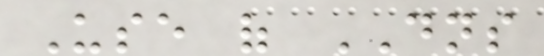Use of DNS
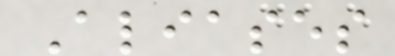Aliases
